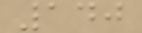140
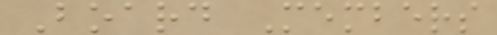Board Members
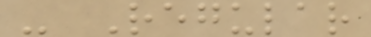- Regular
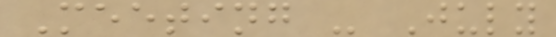Meeting - July
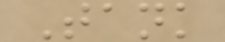Tank
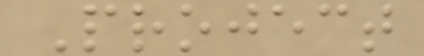Project
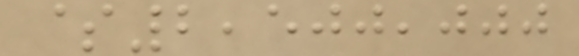$2,500,000
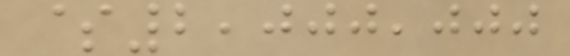$2,000,000
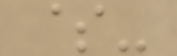$-
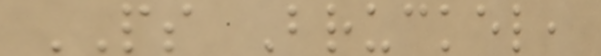PS Bruckel,
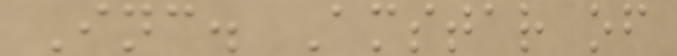Inc. Amstar of
